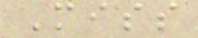Miss
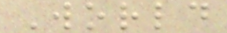World
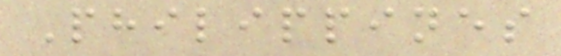Philippines
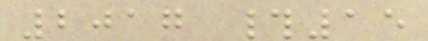2017 #15
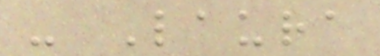- Laura
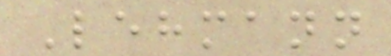Lehmann
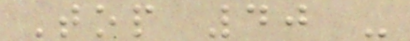Top 40 -
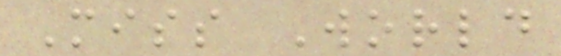Miss World
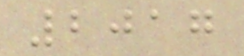2017
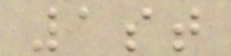1st
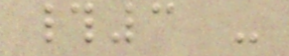#3 -
